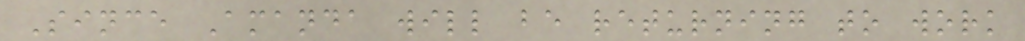Since Amanda will be returning to work
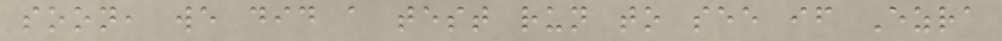soon, we did a test run to see if Ezra
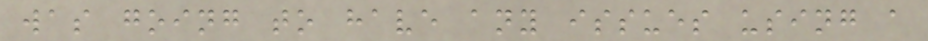was going to have any issues using a
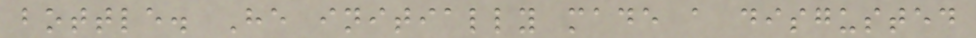bottle. He initially made a disgusted
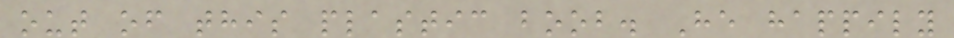out of this plastic boob. He happily
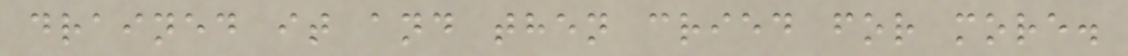drained it and then cried for more.
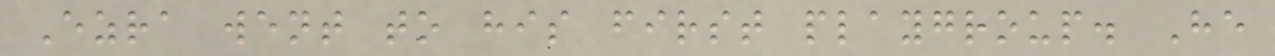Ezra went to his first playgroup. He
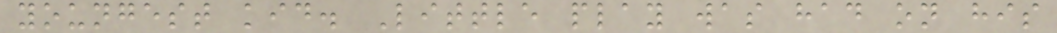youngest kid. Little play was had on his
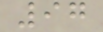97
